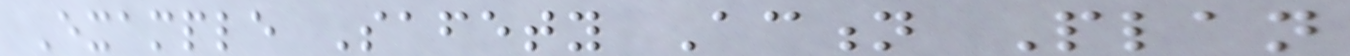Example Safety Action Plan
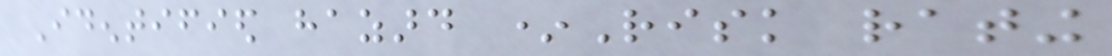Identified hazard *Risk rating
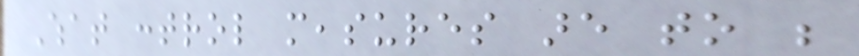What control measures are to be
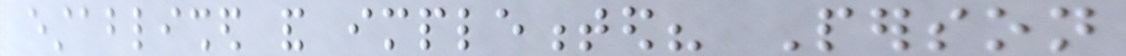established and implemented? Person
